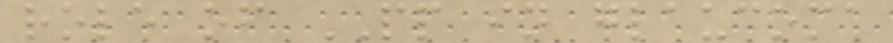role of PP in glaucoma
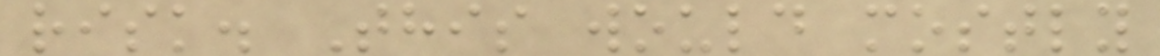risk. This would mostly
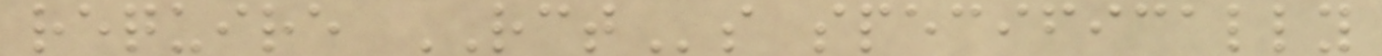require RCTs specifically
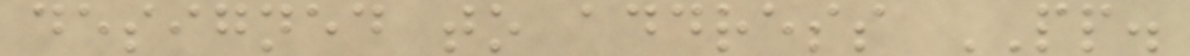designed to address PP.
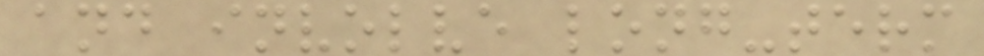and involve long-term
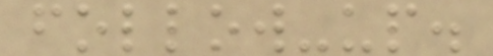follow-up.
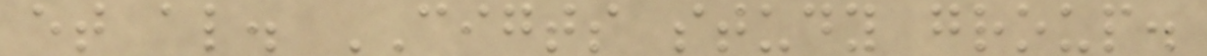et al. CIGTS study group.
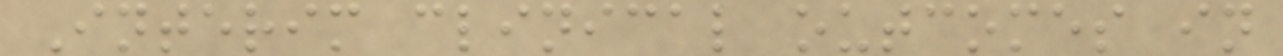Interim clinical outcomes in
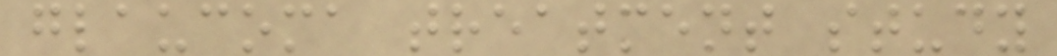glaucoma treatment study
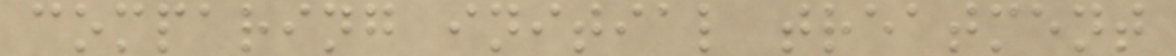comparing initial treatment
